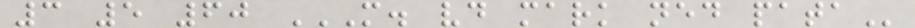3 5 60 M. VD MARK NED PATA
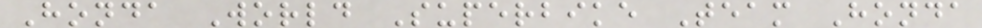Honda World Superbike Team Honda
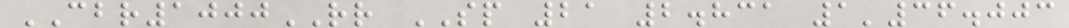CBR1000RR SP 21 2.831 1'36.003
